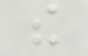the
